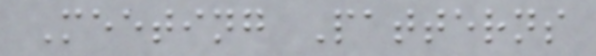Meeting Patterns
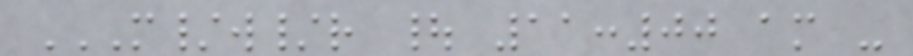M/W/R | 11:00 AM -
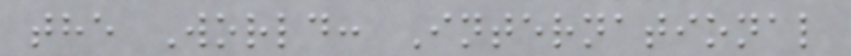the World: International
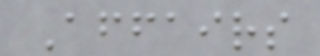Affairs
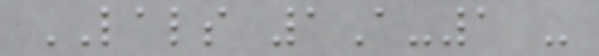LALS 1A-1 -
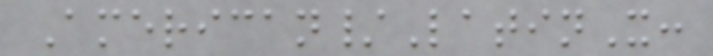American/LatinX:
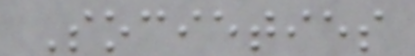Societies
